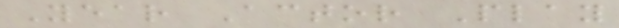Year Actor Play
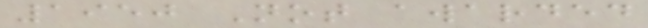1950 Not awarded
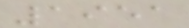1951
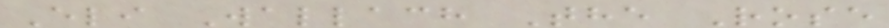Eli Wallach The Rose
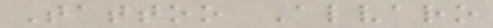Tattoo Alvaro
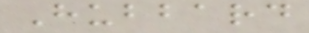Hubbard
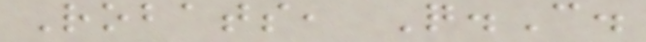Robats, Q.C.
